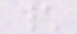\
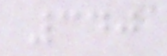340
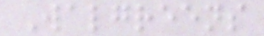Walgreens
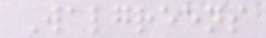Walgreens
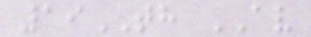19TH AV
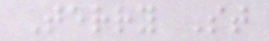Terry St
